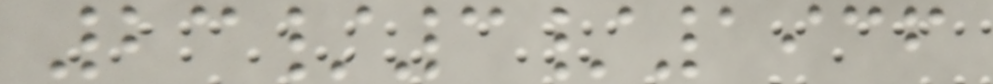23/3/1936
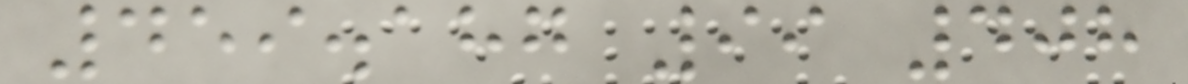459.187 99 408
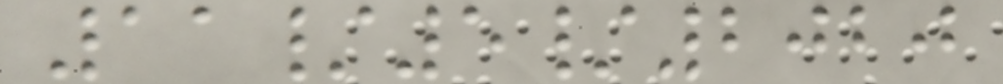11/5/2020
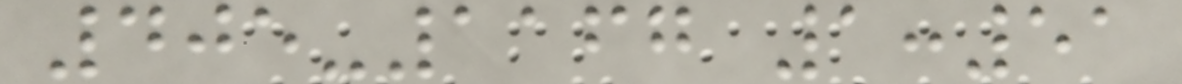405-1167 1:51
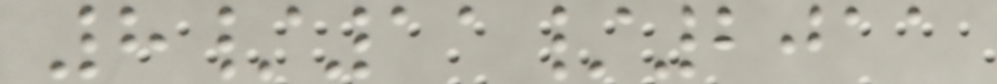8/11/2011
